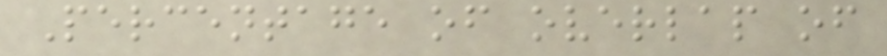Percentage of overlap of
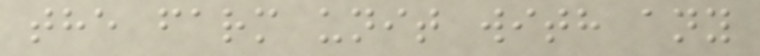the farm unit with any
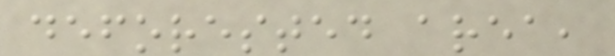deforested area,
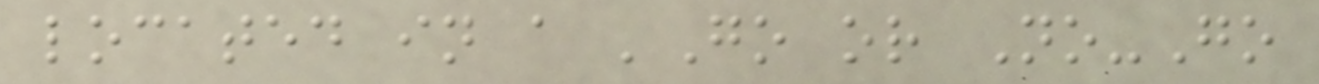located in a 'Go or No-Go
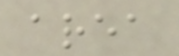area
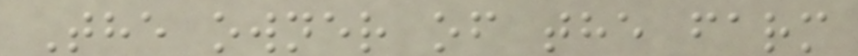The owner of the farm
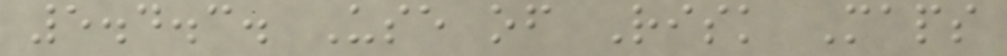5.4.3. Use of Risk Maps
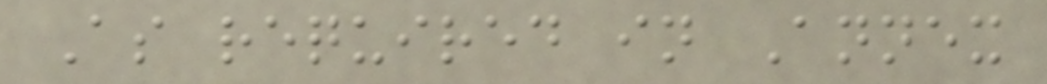As required in Annex
